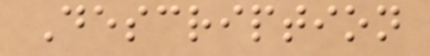Description
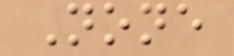None
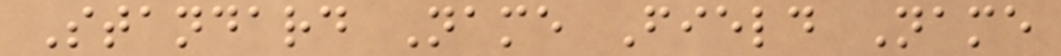Standard Name Field Name
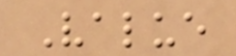Value
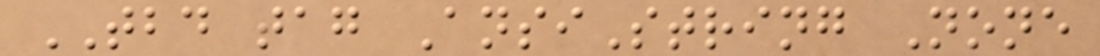TBD tag AnsiString None
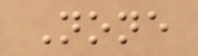None
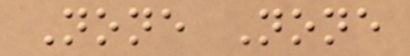None None
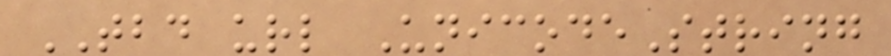TBD url UnicodeString
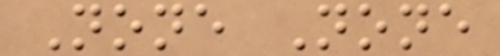None None
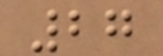27
